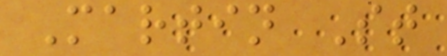Martin St
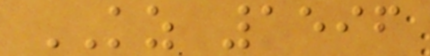KZ 1596
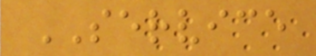SERVICE
